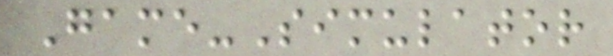Game-Simulator
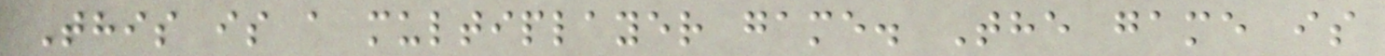This is a multiplayer game. The game is
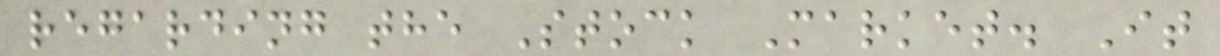regarding the Stock Market. It
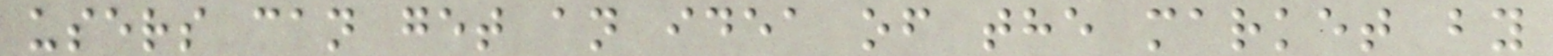users can get an idea of the market by
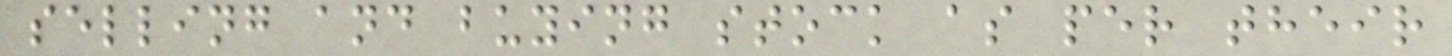selling and buying stock as per their
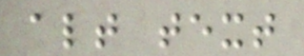alt text
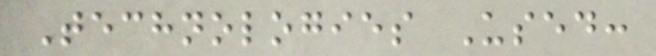Technologies Used:
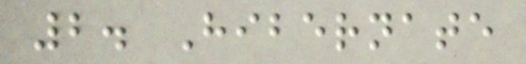2. Hibernate
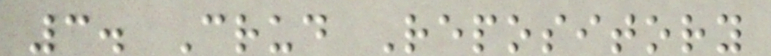3. Crud Repository
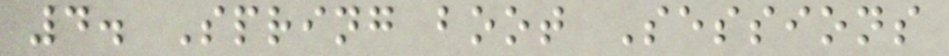4. Spring boot Sessions
